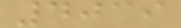4039
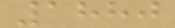1880
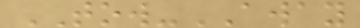TOW-AWAY
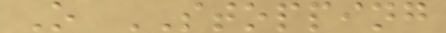O STOPPING
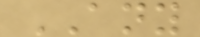ANY
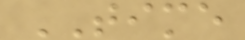TIME
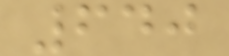640
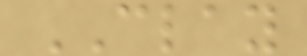CLAY
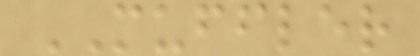MUFFLER
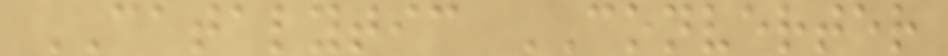CATALYTIC CONVERTER
